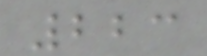223
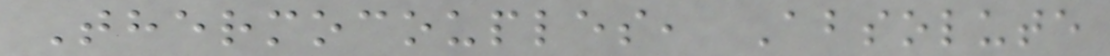Thermocouples, Absolute
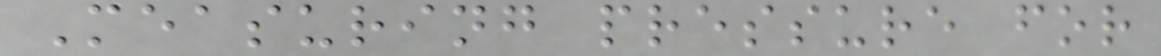Measuring pressure for
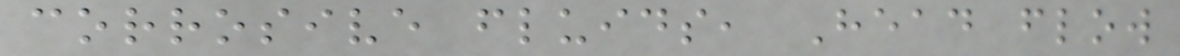corrosive fluids, Head flow
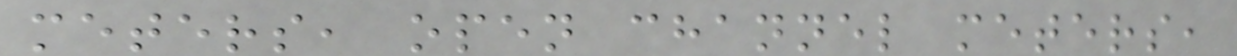meters, open channel meters,
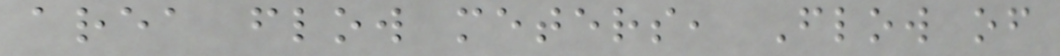area flow meters, Flow of
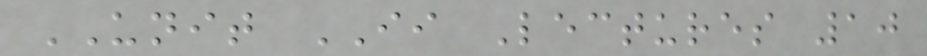UNIT II Lectures 10
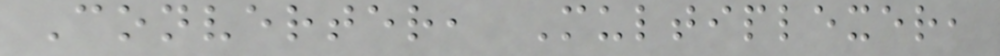Converter, Multiplexer,
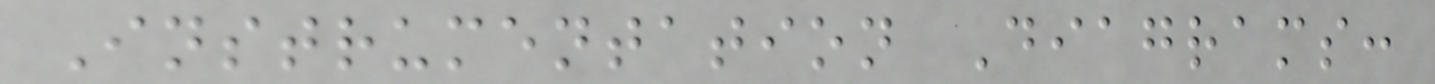Instrumentation Diagrams:
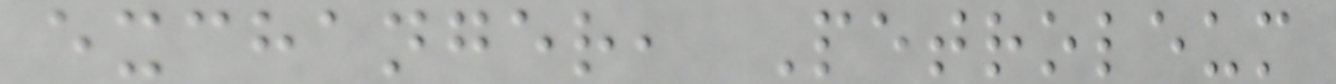exchanger, Petroleum
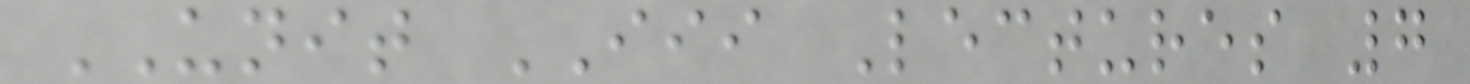UNIT III Lectures 7
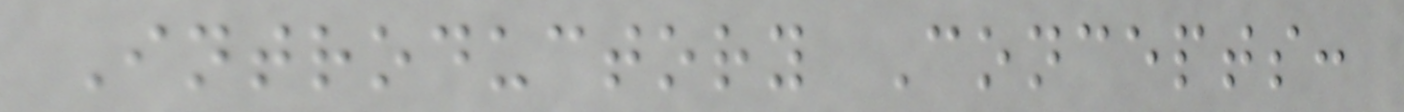Introductory Concepts:
